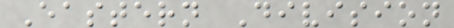Eastern Division
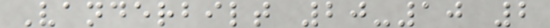Vanderbilt 20-10 2
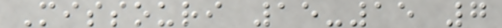Missouri 15-15 7
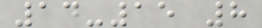14-15 8
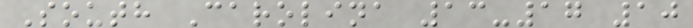South Carolina 13-17 10
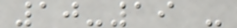10-19 -
